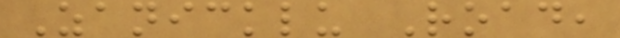Zanicklu Road,
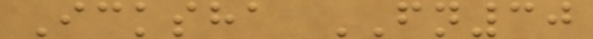Icksha FN30
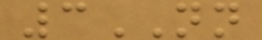3NN
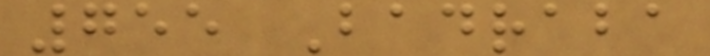755 Badraba
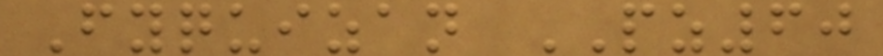Fyquizan PZ60
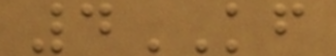4KF
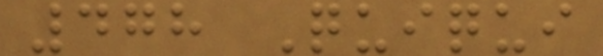478 Quiqui
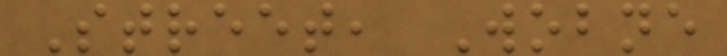Street, Wobne
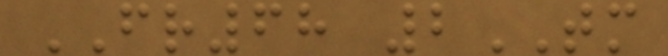FR68 2TM
